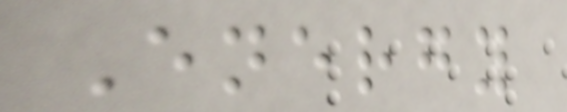Energy
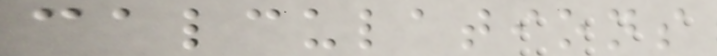calculations
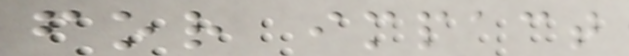for impact
